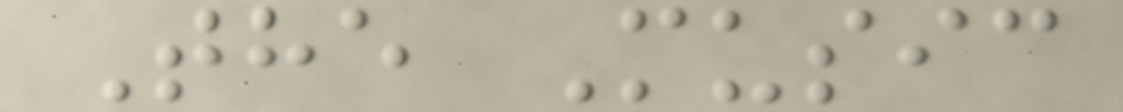The Music
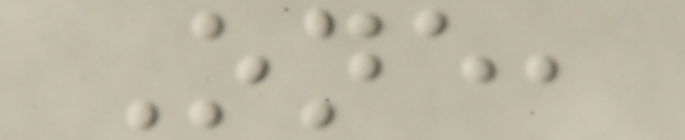One,
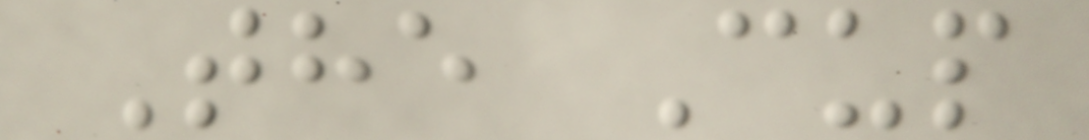The Cup
